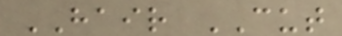HAIR CUT
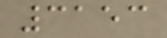3153
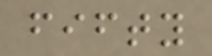fifty
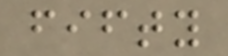fifty
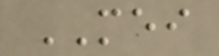MEI
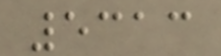5313
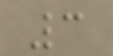3
